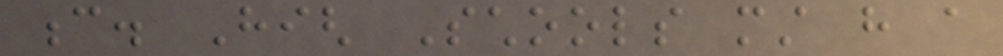c. High Schools must have a
